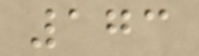173
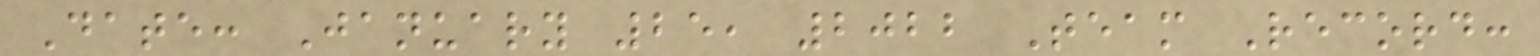Date: January 25, 2022 Team Record:
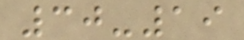30-19
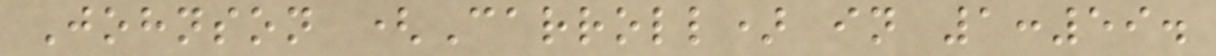Johnson (Carroll) in 1:59.
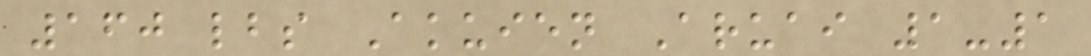160 lbs Akuien Aruai 1-1
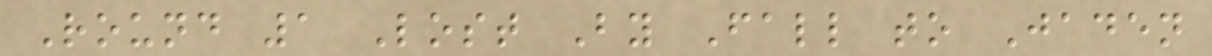Round 1 Lost By Fall to Jaden
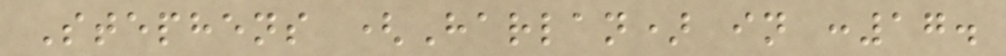Stephens (Harlan) in :17.
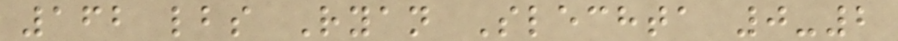162 lbs Ryan Slechta 0-2
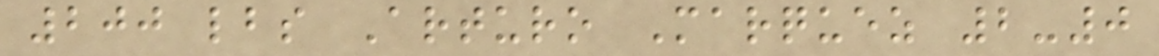200 lbs Arturo Marquez 2-0
